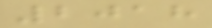2018
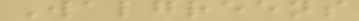Walgreens
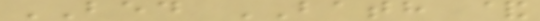BED BATH &
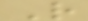R
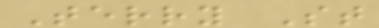Terry St
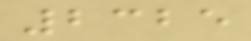2325
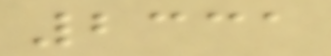2331
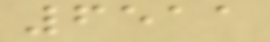6511
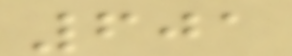601
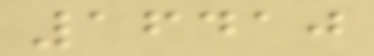16410
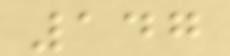147
